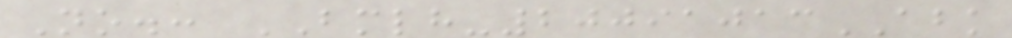No.: BMLH-20091013ABK
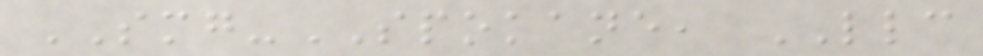SMG-SPOKANE, LLC
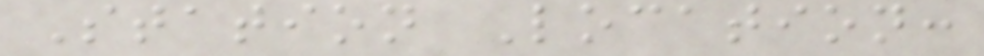Station Location:
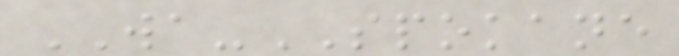WA-SPOKANE
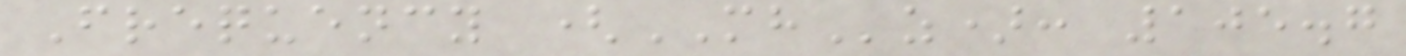Frequency (MHz): 105.7
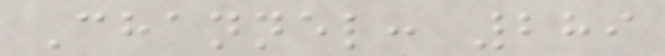Channel: 289
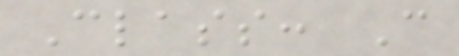Class: C
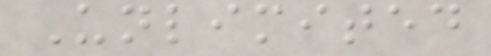Unlimited
